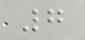7
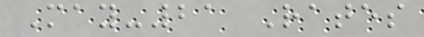May-21 Rates
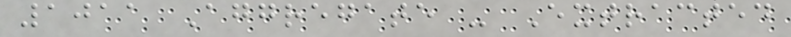1011 Aggregate - Extracted
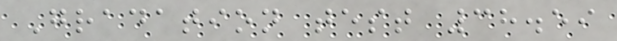Gradation test 38.59
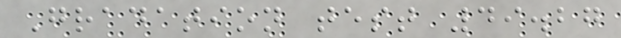Gradation test 49.27
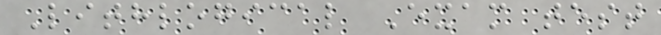Lithlogical Exam test
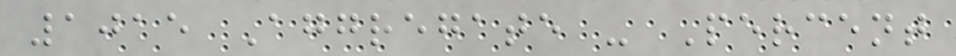1015 Aggregate - Percent
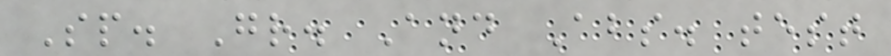Sp. Gr. And Abs. test
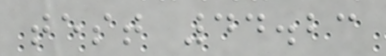test 44.23
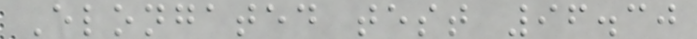Elongated test 96.30
